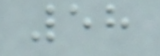58
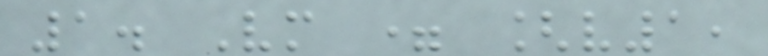1. Vm = [v1,
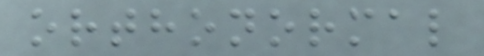orthonormal
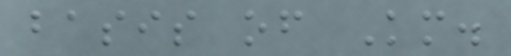basis of Km.
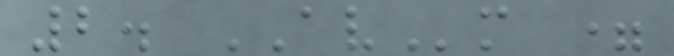2. AVm =
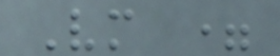Vm =
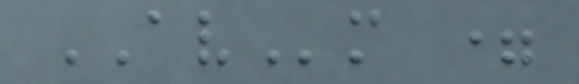AVm =
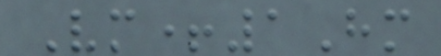Vm+1Hm
